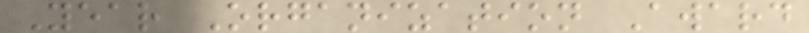Year Organization Award
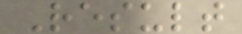Result
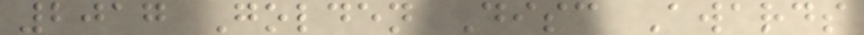2017 Golden Disc Awards
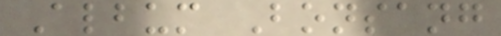Album Bonsang
